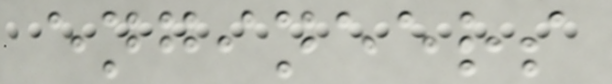engineers
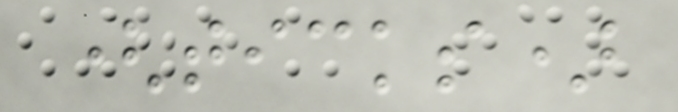(ticks)
